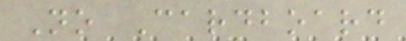No Cardboard
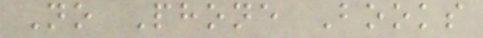No Phone Books
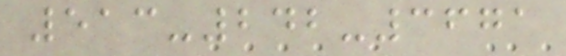513-242-3671
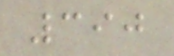390
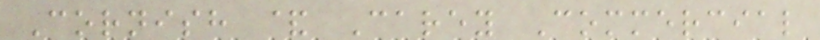Cornish & Carey Commercial
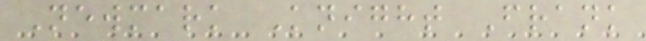Newmark Knight Frank
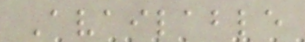Available
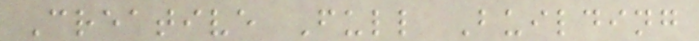Creative Full Building
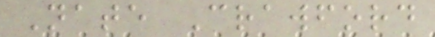Nate Crawford
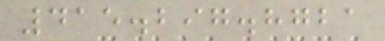415.297.8721
